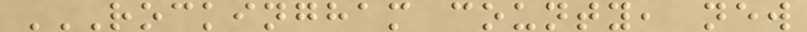ROCKINGHAM COUNTY, NEW
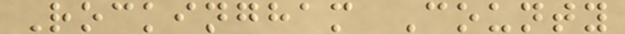Rockingham County
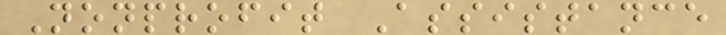Nonprofit Assistance
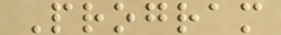Program
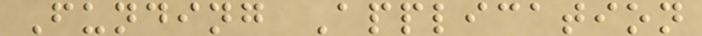Funding Application
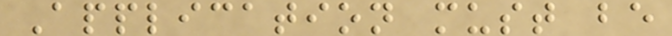Application must be
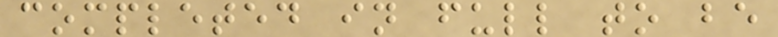completed in full to be
